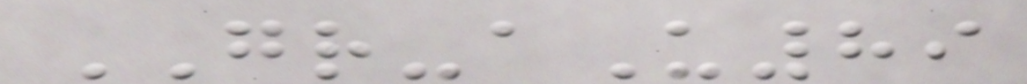GR-aU89
